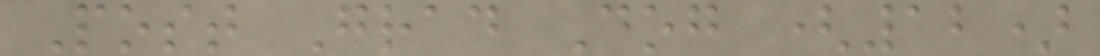Post Grad Dog (12)
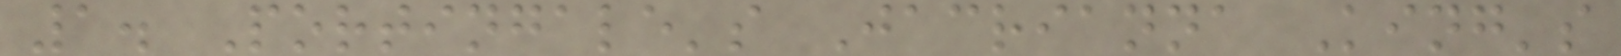1. Portingale's Jacrianna King's
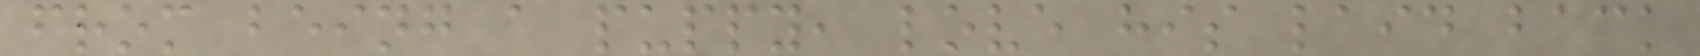from being a puppy, love his laid back
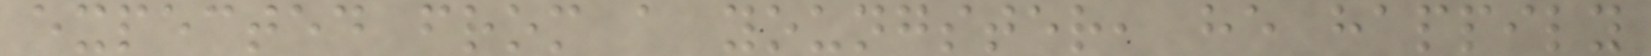expected from a youngster, he happily
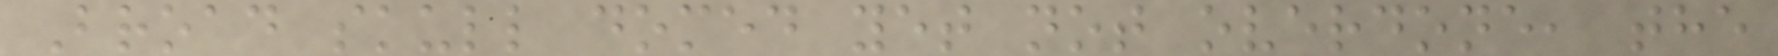Broad skull domed yet not overdone, the
